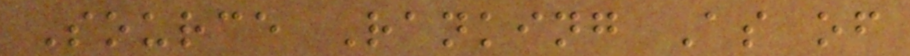Source Ranking As of
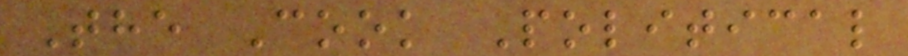The Cook Political
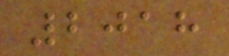2018
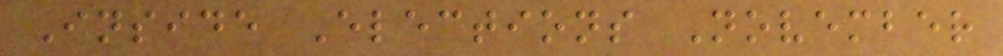Inside Elections November
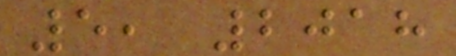5, 2018
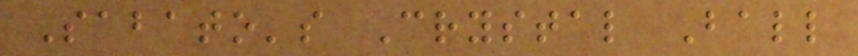Sabato's Crystal Ball
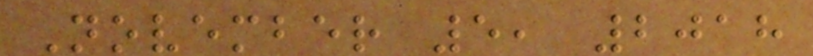November 5, 2018
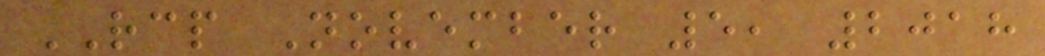RCP November 5, 2018
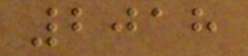2018
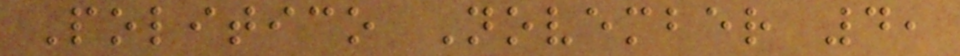Politico November 4,
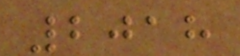2018
